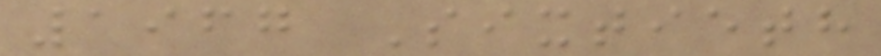1967 Sixtieth
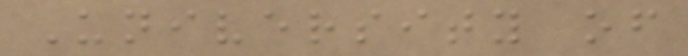University of
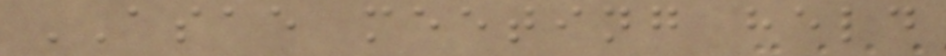ASAE meeting held
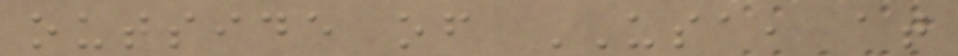outside of USA, at
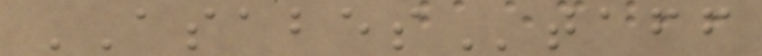ASABEStaff
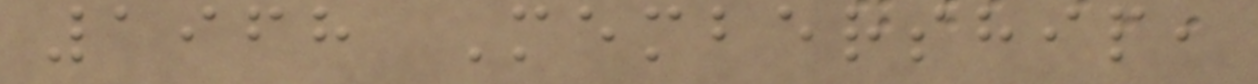1968 Membership,
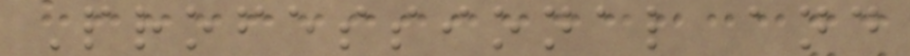Professional and
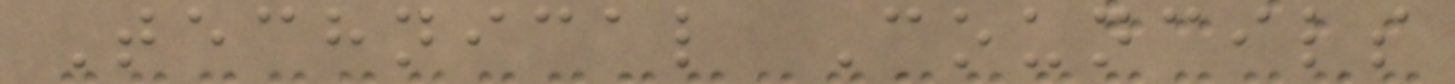Technical Councils
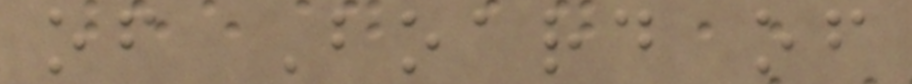of Board of
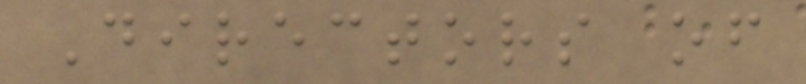Directors of
